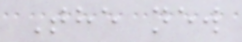The new
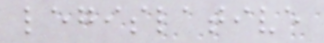legislative
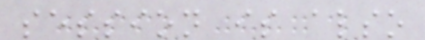session is also
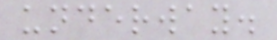underway.
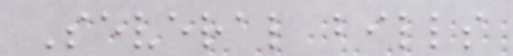Several bills
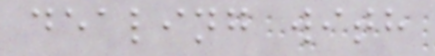dealing with
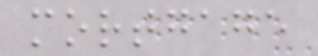mortgage
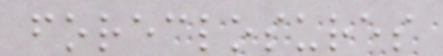foreclosures
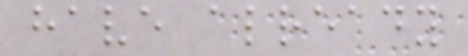have already
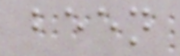been
